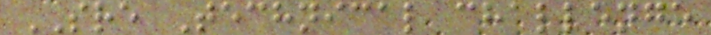SRE Technical challenge
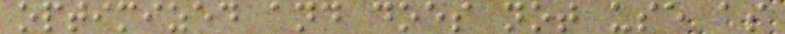optimized and does not use as
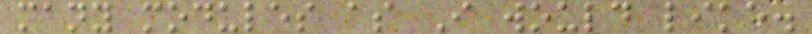many modules as I would like.
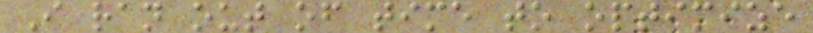I ran out of time to optimize
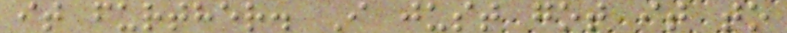it further. I just got it to
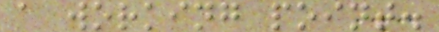a working point.
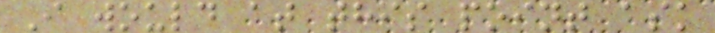I would at this point ask
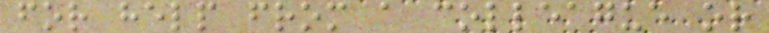for help from a colleague or
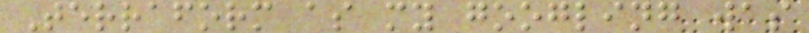Terraform as my googling was
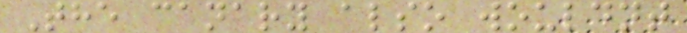The canary also wouldnt
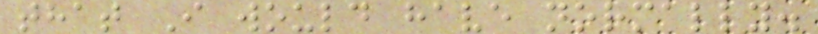that I would have normally.
